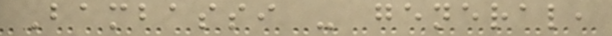Bambassi - general,
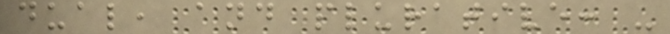dual, and plurative: -
